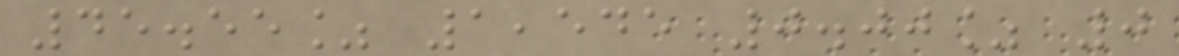45.55% 1,545 0.00% 0
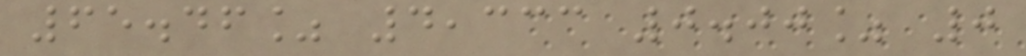65.46% 4,333 0.00% 0
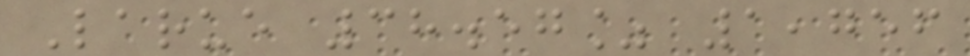Larue 38.57% 1,756
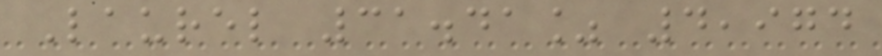Laurel 31.41% 4,974
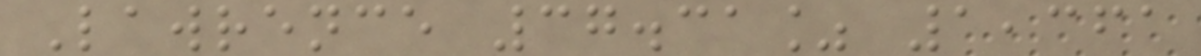Lawrence 37.31% 1,361
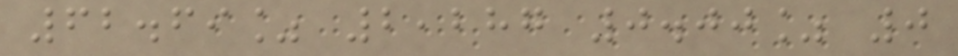62.69% 2,287 0.00% 0
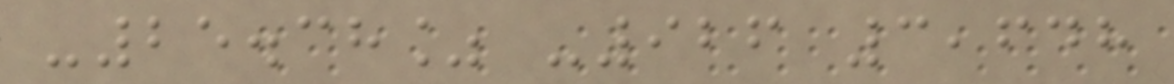-25.38% -926 3,648
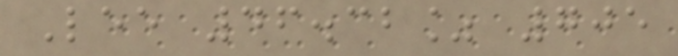Lee 46.32% 705
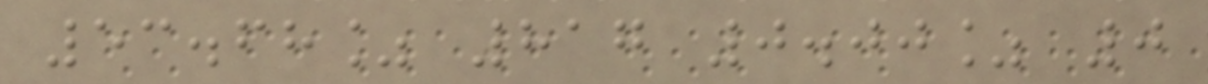53.68% 817 0.00% 0
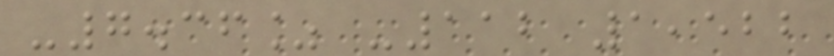-7.36% -112 1,522
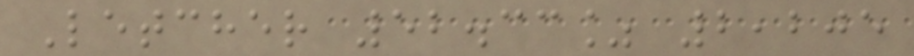Letcher 52.33% 2,205
